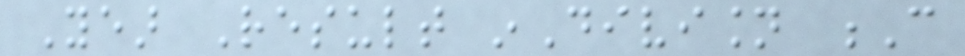Year Result inDivision C
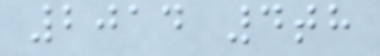2014 4th
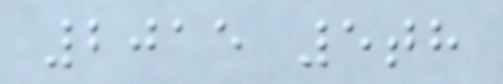2015 5th
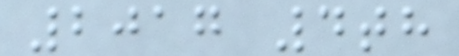2017 4th
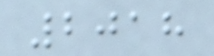2018
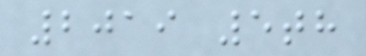2019 5th
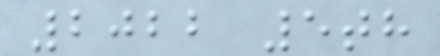2022 5th
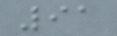91
